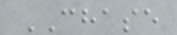CHASE
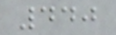440
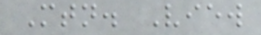Mtn. View
